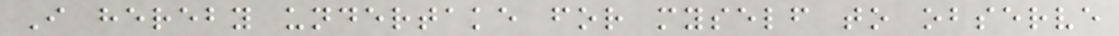I hereby undertake for myself to observe
